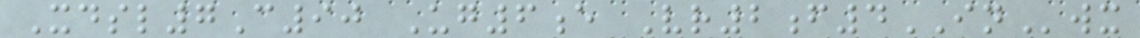Xdsl7C90 Ug6e Vr2f4INwx
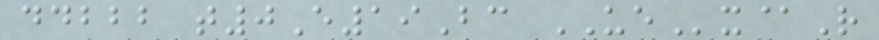ddbbb t0E19Bc UEx@R
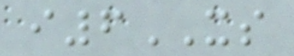i6XS
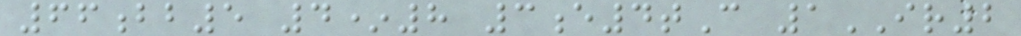66bb5 4*8 3e4tC 1IR2
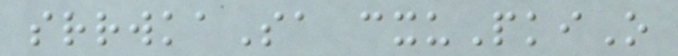srrwkaSa cxuPkiO
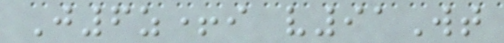J6z+i v91Wt
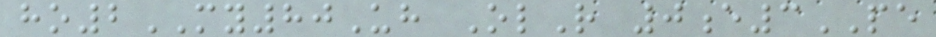ho2MY80Uh OlR 0e3PE
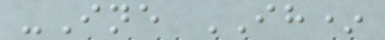-Ine IH*
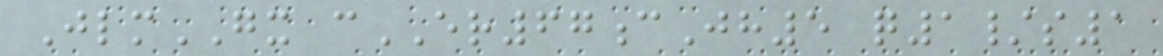JlmGX cER67cJh5 q1/s1
